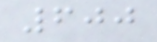600
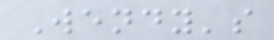Wendy's
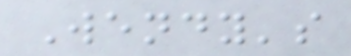Wendy's
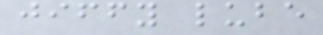jiffy lube
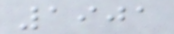1901
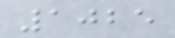1025
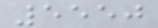5550
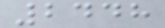2448
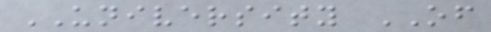UNIVERSITY OF
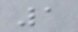1
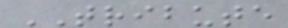TRIBUTE
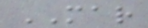MAR
